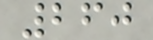260
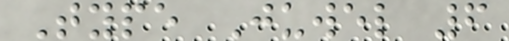Type Juwel 6
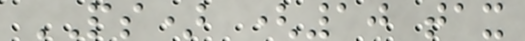PS) (10 tax
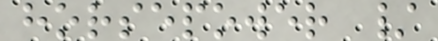horsepower /
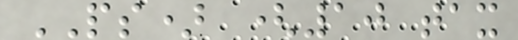PS) (10 tax
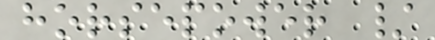horsepower /
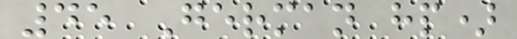45 German hp)
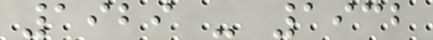1929 - 1932
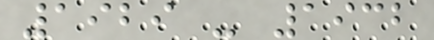1929 - 1932
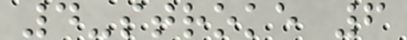4-stroke 6
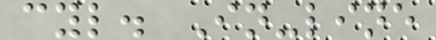cyl. In-line
